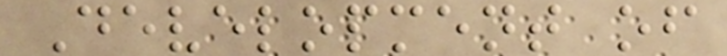Development of
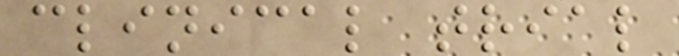clinical trial
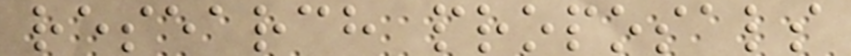research proposals
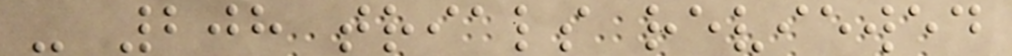- 208 trials reviewed
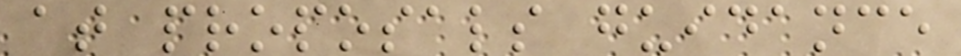at proposals guidance
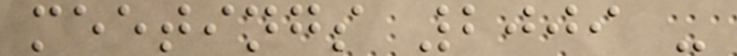meetings 2009 -
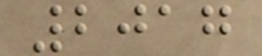2017
